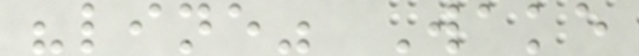"line" Wake
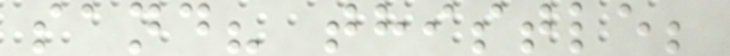sand? thistle;
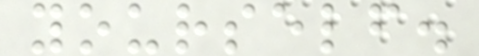yourself.
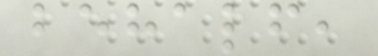behalf,
